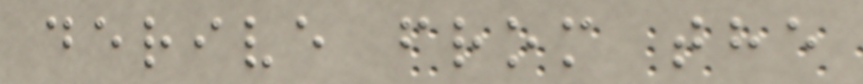derive from the
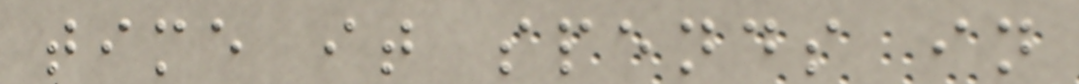time it spends in
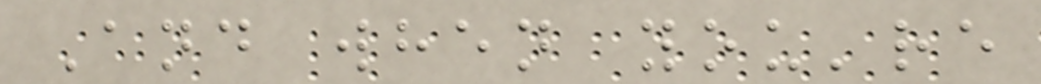And when you're
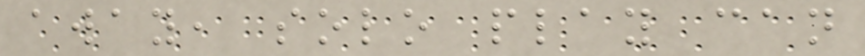away, solo play can
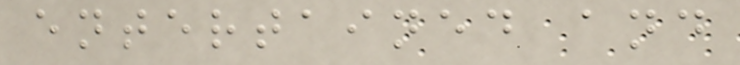entertained and
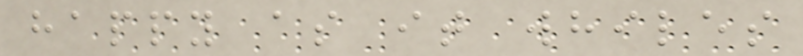happy as it whiles
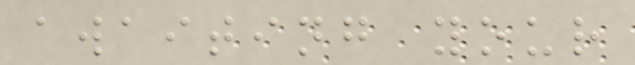awaiting your
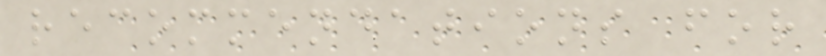recommendations for
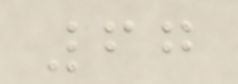67
